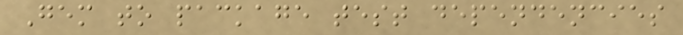Gem to package test dependencies
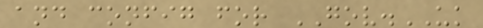and config for GOV.UK
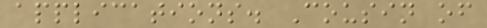applications. Cousin of
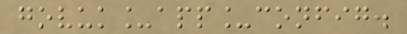govuk_app_config.
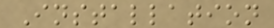Installation
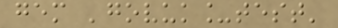gem 'govuk_test'
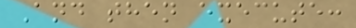And then execute:
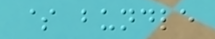$ bundle
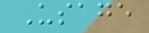Usage
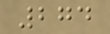274
